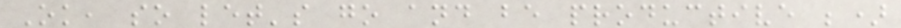Ok, so let's go and be productive ;)
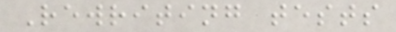Rewriting tests
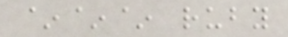~~~ ruby
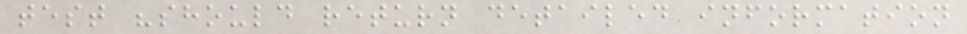test "should return detailed information
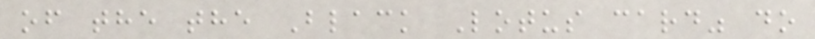of the the Black Lotus card" do
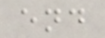end
